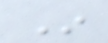In
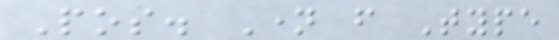Pos. Name from Type
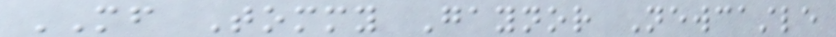MF Tommy Gaynor Newcastle
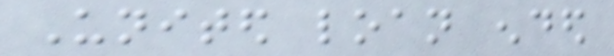United loan ended
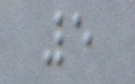5
